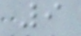9
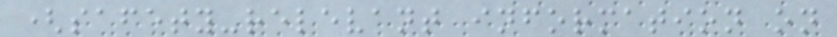(safety-relevant information on
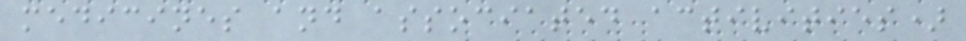medicines and associated activities)
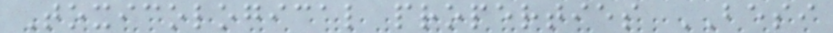Toxicological properties BESI
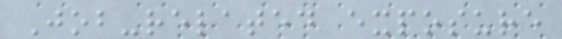Job-related exposure
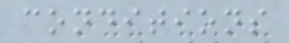conditions
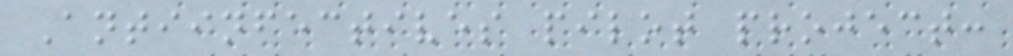Antiinfectives pilot project:
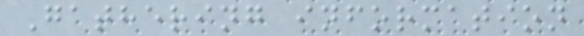Gathering information
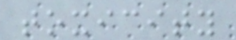toxicity
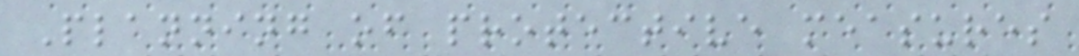Planning of protective measures
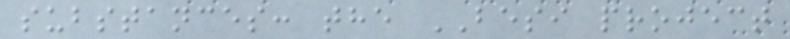substances: the BESI project
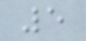5
